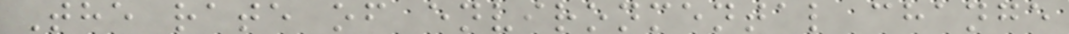The rate of environmental change
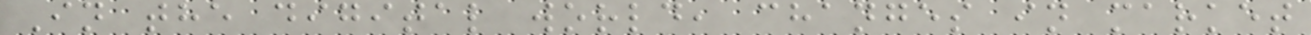In the digital world, changes in market
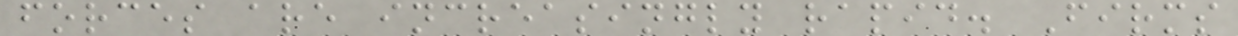forces are increasingly rapid. Firms
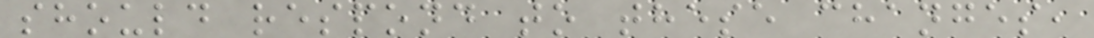should respond to these changes,
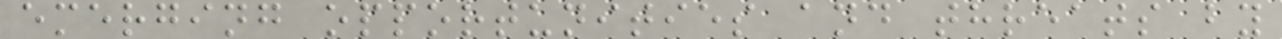emerging opportunities and threats by
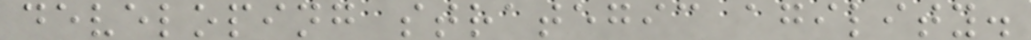developing strategic agility.
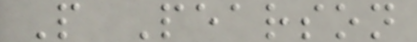P Pearson
